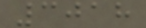3018
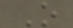O
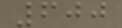600
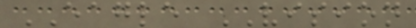EAGLE VISION
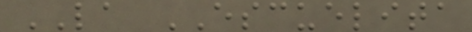LA ESCUELITA
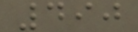490
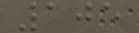105
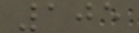105
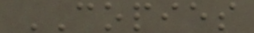COPIES
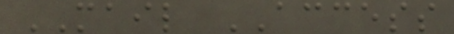MAIL ACCESS
